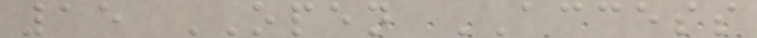15 OPEN ACCESS
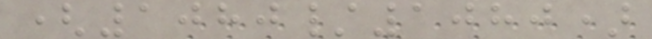(1080/1080)
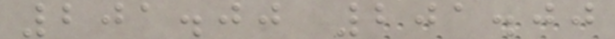201.00 201.00
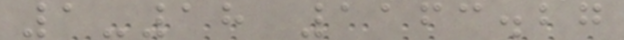1-18 1163.27
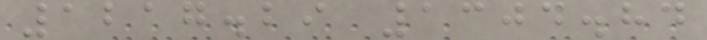1217.29 1304.84
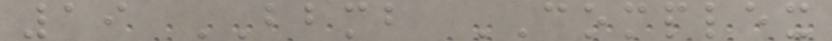19 BBMB COMPLEX
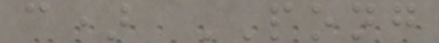c) PONG
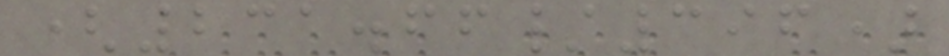(231.66/396)
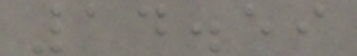14.59
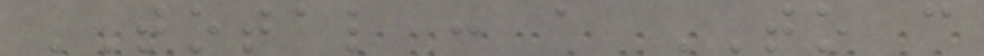TOTAL : a TO c
